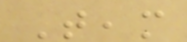Team
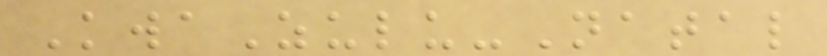KwaZulu-Natal
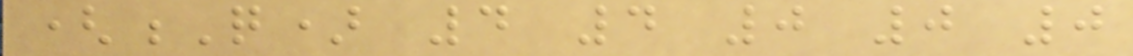(Q) 4 4 0 0 0
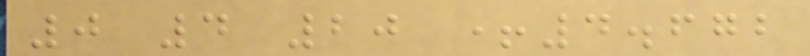0 4 20 +4.672
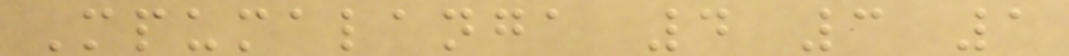Mpumalanga 4 3 1
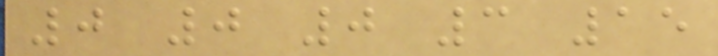0 0 0 3 15
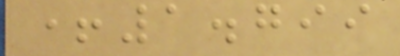+1.799
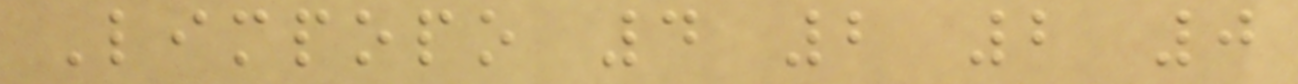Limpopo 4 2 2 0
